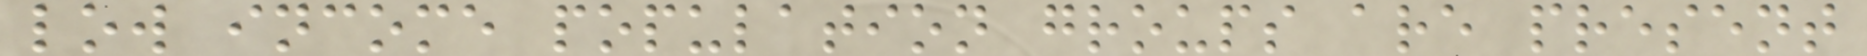low income population groups are present
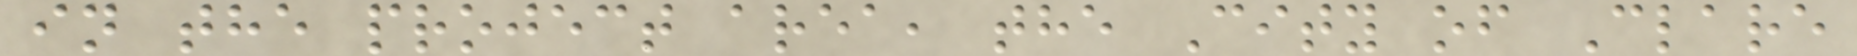in the project area, the City of Clare
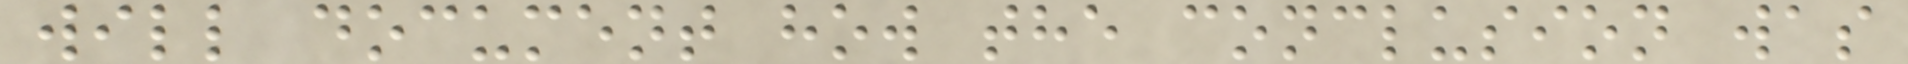will document how the conclusion was
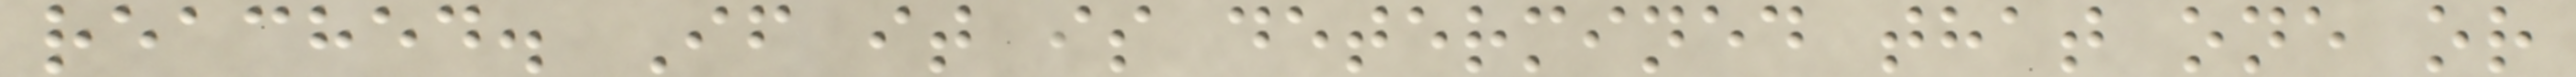reached. If it is determined that one or
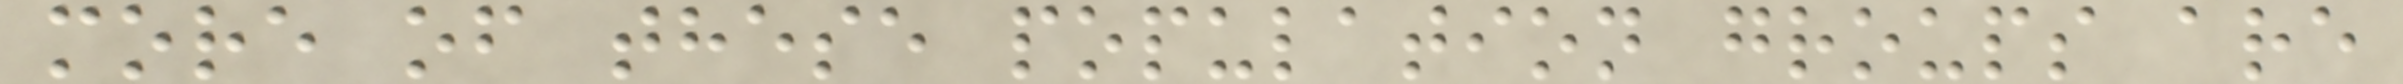more of these population groups are
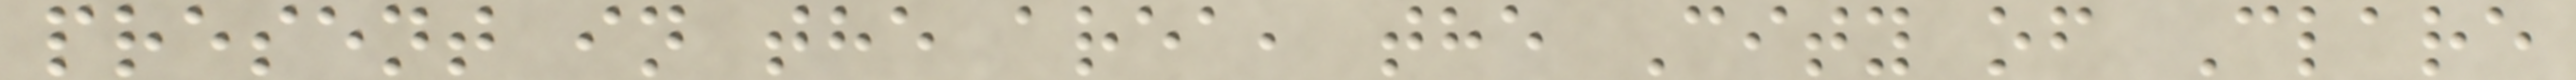present in the area, the City of Clare
